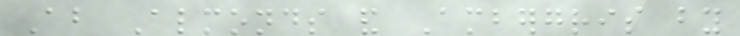About Almonds and Ambergris by
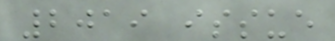2019 issue
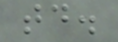today.
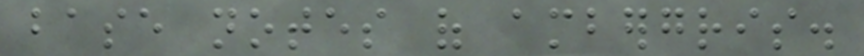base notes of ambergris.
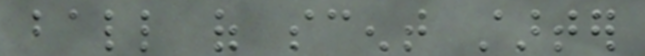ball of scent starter
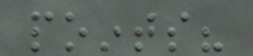points?
